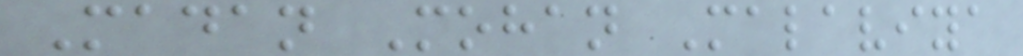Madan Mohan Malaviya
